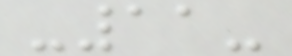-11-
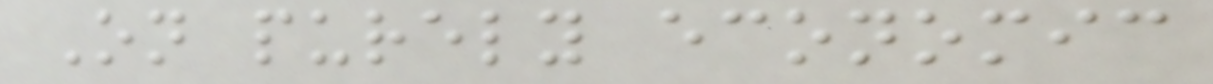On purely economic
